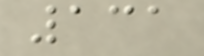131
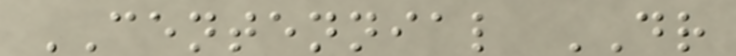CENTENNIAL DR
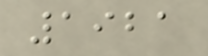1921
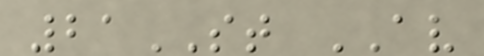21ST AV
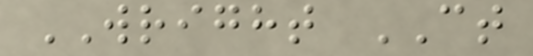WRIGHT CT
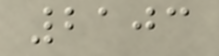2103
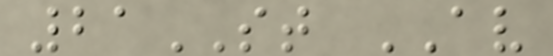21ST AV
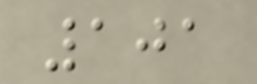101
